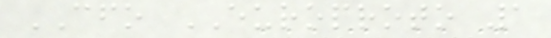CFO EUROPROTO 1
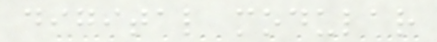digital modular
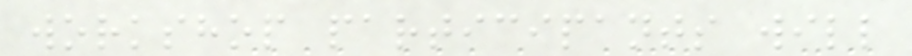workshop participants will
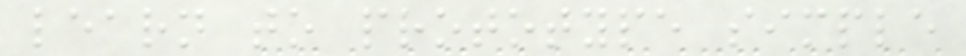learn to prototype simple
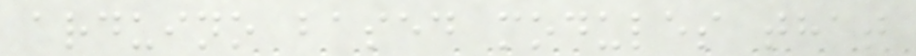arduino based modules that
